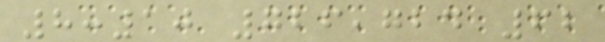8:10 726,724 62
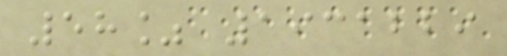58% 1931229
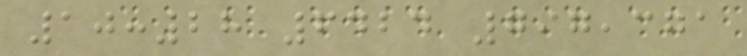10:28 6424 797,371
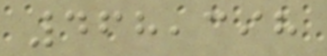468,398
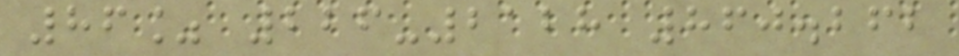86% 226-2128 860.262
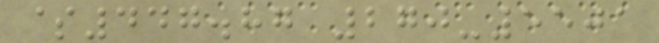$447.87 270-5501
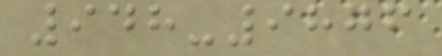948-9876
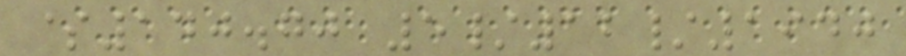$140.70 5/12/1940
